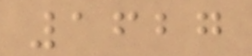1627
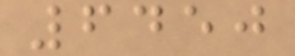6450
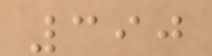390
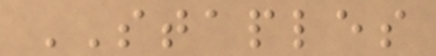STAPLES
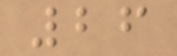26
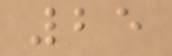25
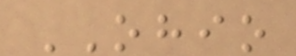OHIO
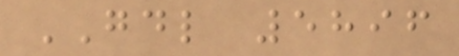GDL 5896
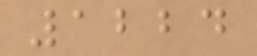1224
